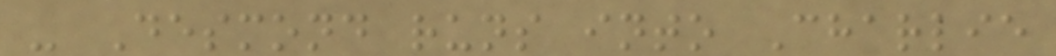- Desmond runs into Charlie
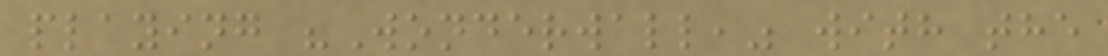playing "Wonderwall," with the
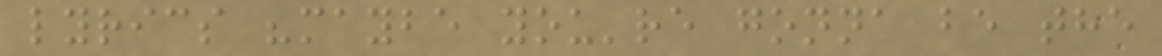lyrics "maybe you're gonna be the
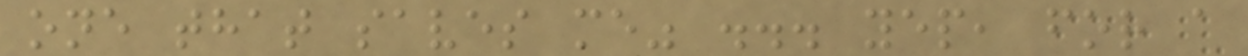one that saves me" ... yep, for a
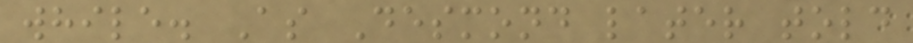while. As Desmond later told
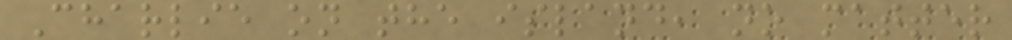Charlie on the island, no matter
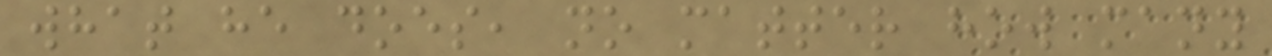what he does, no matter how many
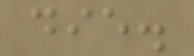die.
